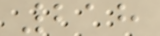218
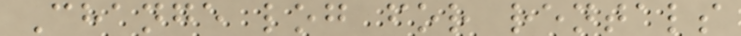Change log for rentals
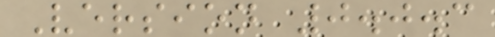Version 0.0.3
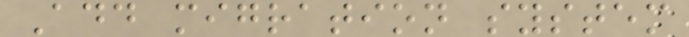Add migration system
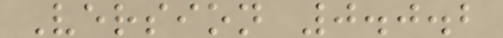Version 0.0.2
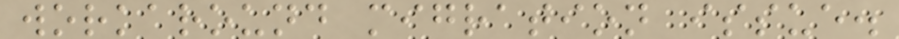workaround migration issue.
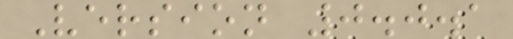Version 0.0.1
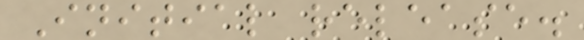Initial release.
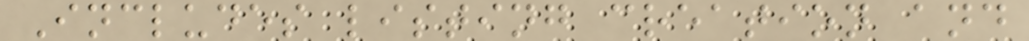Includes listing creation and
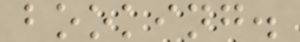booking.
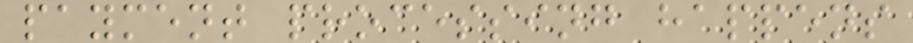payment processing happens
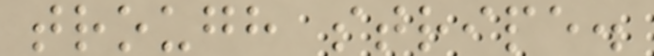trough stripe.
